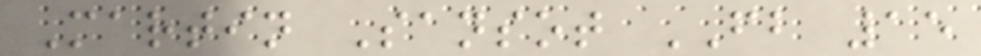Martin Sansot FB 15
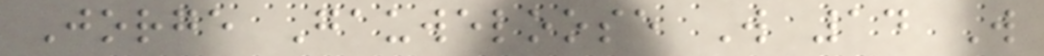Jorge Gauweloose W 14 W
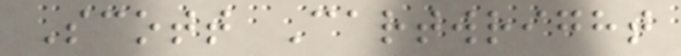Scott Cartwright
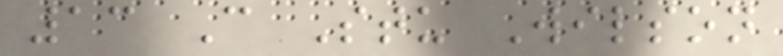13 C Stu Wilson
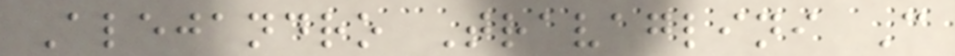Alejandro Travaglini C
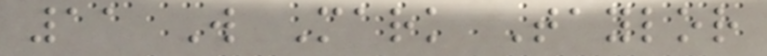11 W Mark Taylor
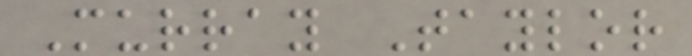Murray Taylor
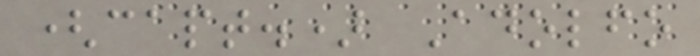(capt.) Adolfo
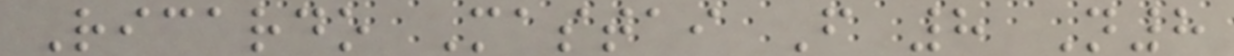Ricardo Mastai F 8 N8
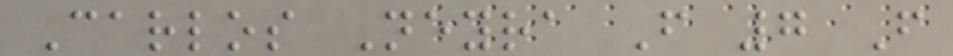Carlos Neyra F 7 F
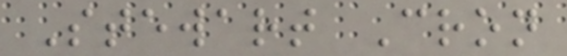Stewart Cron
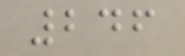246
